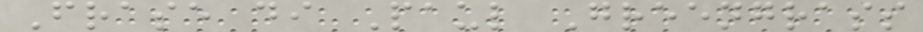Frase di Paul Greengrass
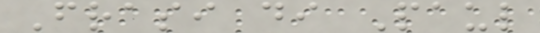Frasi di Paul
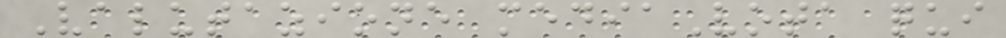Valutazione mediaVota qui
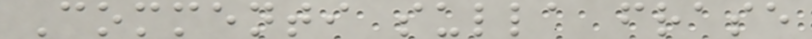Commenti sulla frase
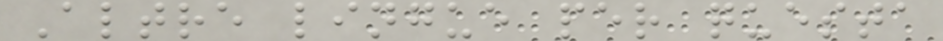Altre lingue per questa
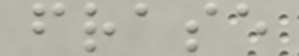frase
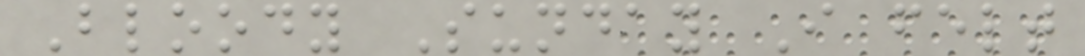Bloody Sunday I felt
